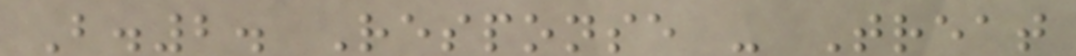B.2. Response - Treat
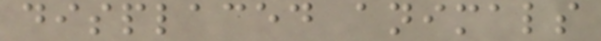displaced animals
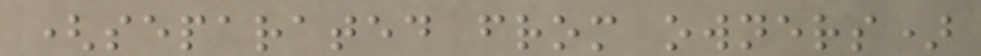(separated from owners)
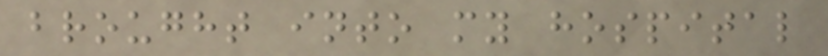brought into my hospital
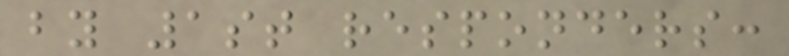by 1st responders:
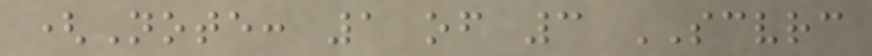(Note: 1 of 3 SCVRC
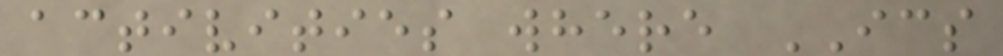activities where ICS
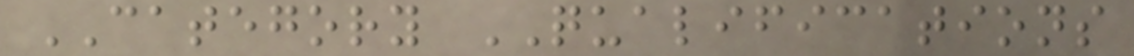CATEGORY QUALIFICATIONS
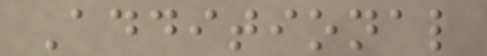Additional
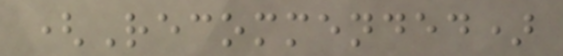(Recommended)
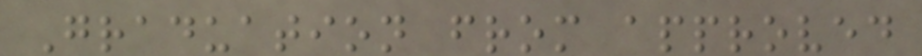Graduation from approved
